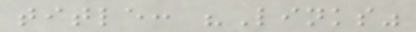title: "Links"
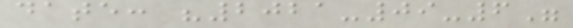date: "2021-09-6"
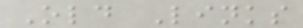Old Links
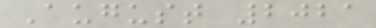August 2021
